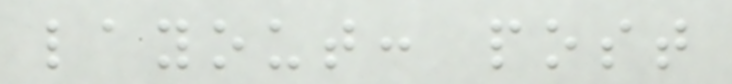layout: post
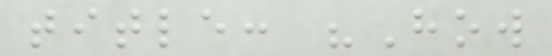title: "How
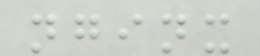nginx
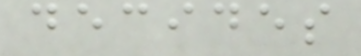decides
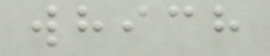which
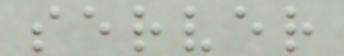server
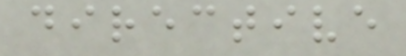directive
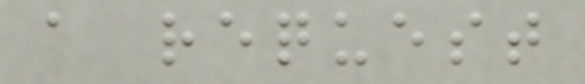a request
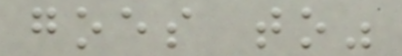goes to"
